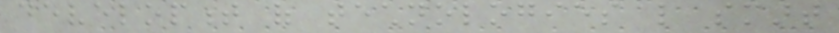development of technologies like smart
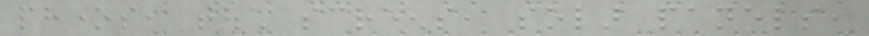phones, touch screens, solar panels,
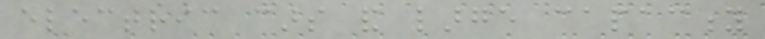electric cars and large capacity
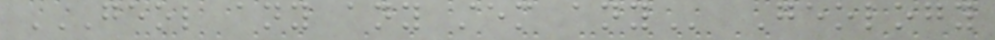GEOL ANY ANY STEM ANY Geology
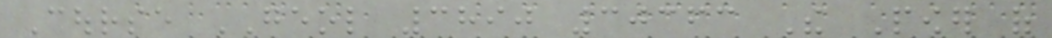Course GEOL 3890 30363 The Power of
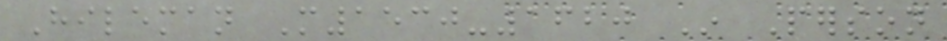Hileman M1530-1620 In Person
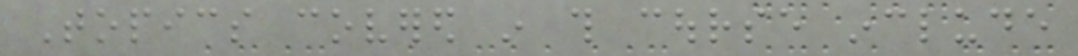Topics covered in this course include
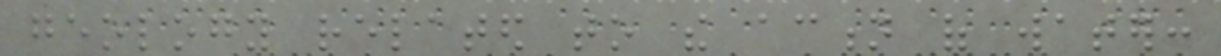geology related to the action of water:
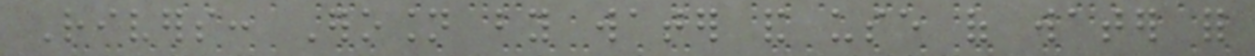Rivers: Erosion by water and use of water for
